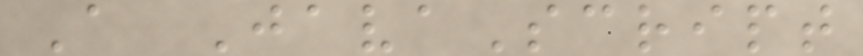A JavaScript
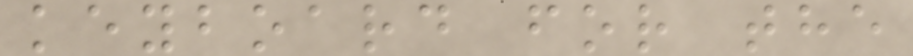keyboard for the
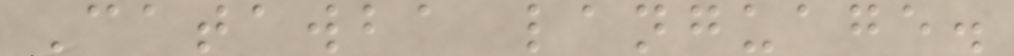Catawba language.
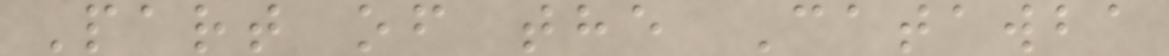Part of the Catawba
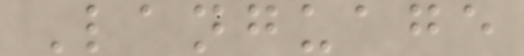Language
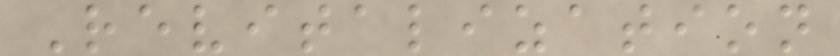Revitalization
